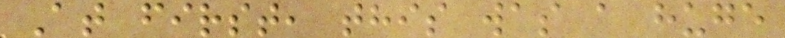At first, this was a huge
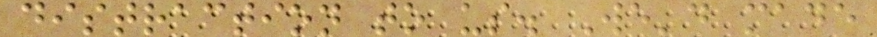distraction to us. We'd made
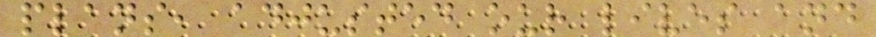plans, adjusted our lives and
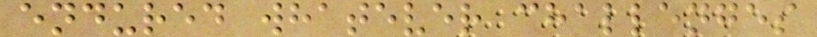endured whatever challenges
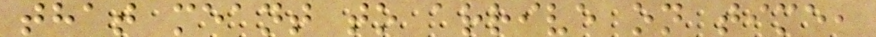that meant to arrive on time,
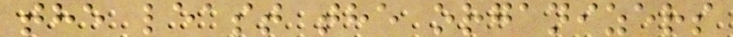the least the organizers
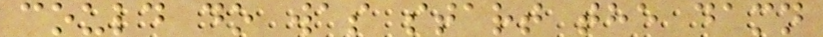could do was start the damn
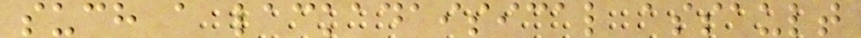such a lackadaisical assault
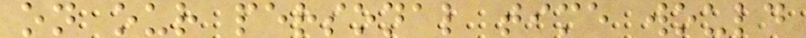on our personal time would
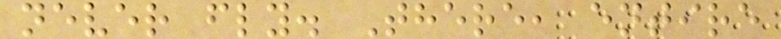never fly. There, entire
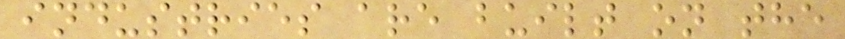industries are built on the
